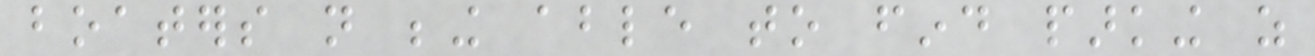boaters not being able to find parking as
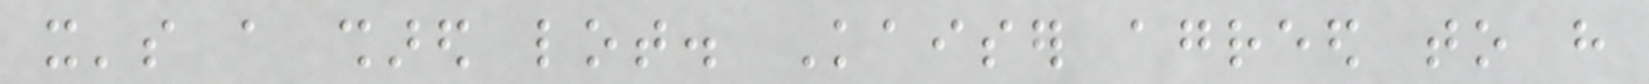it's a shared lot. Kaiser agreed to have
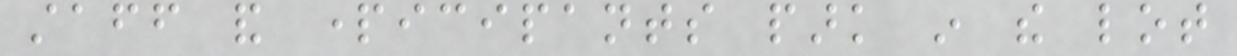staff and participants park in the lot
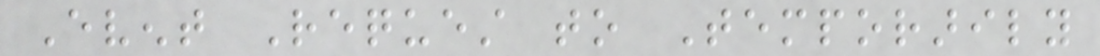Event Request to Temporarily
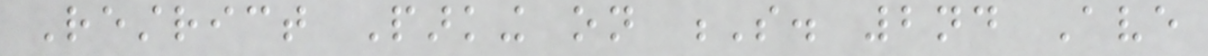Restrict Parking on S. 2nd Ave
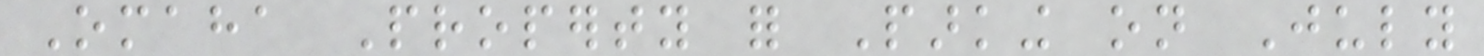Omaha Property for Parking on July
